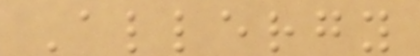Allergy
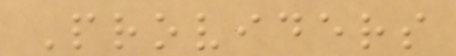Providers
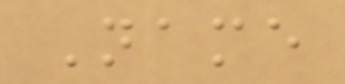Name
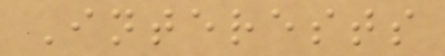Interests
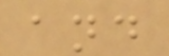and
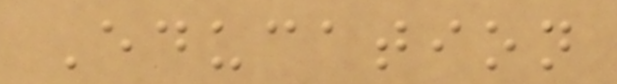Education
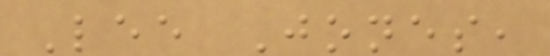Lee Jones,
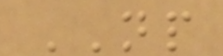NP
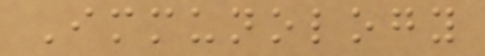Immunology
